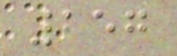257
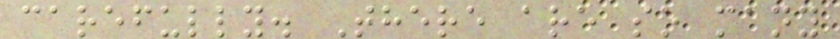carefully. There are so many
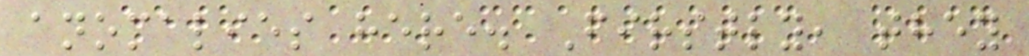anomalies here. Firstly, they
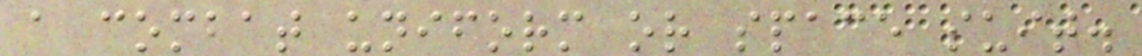a combat uniform or space suit.
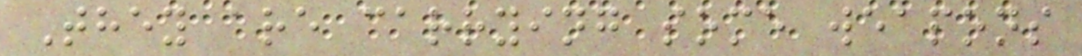They are carrying some weapons
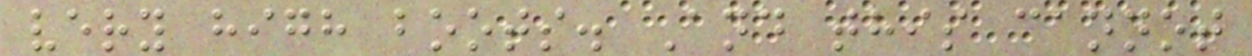very high boots. And this cannot
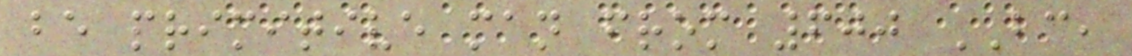be primitive man from 600 BC,
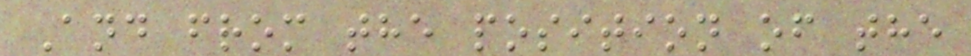And from the position of the
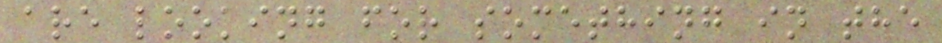are looking for something in the
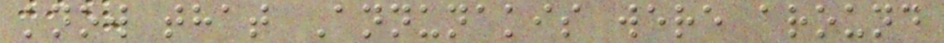know that Annunakis were around
